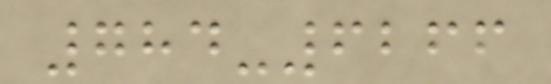784-6266
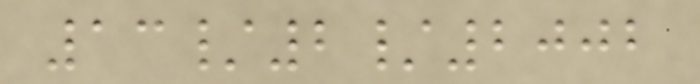13/2/2002
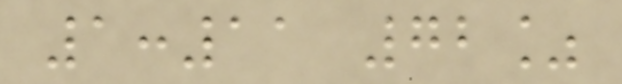1:11 72%
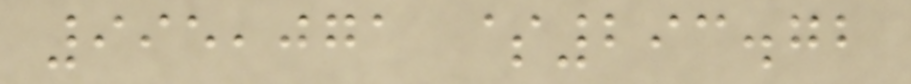995,071 $293.72
